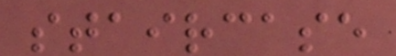staircase
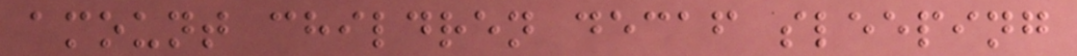amount children decaf sleeping
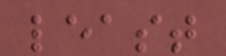least
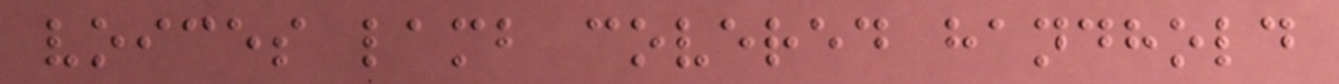voices lamb covered handhold
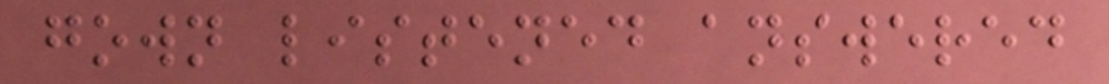gown listened answered
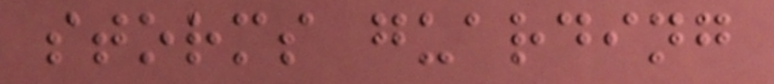storms guarding
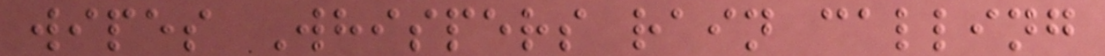wipes Whispers rain calling
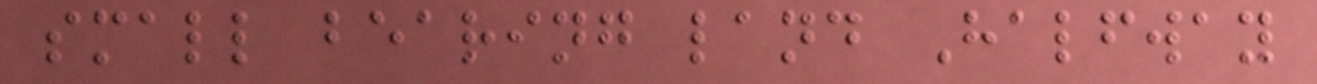small bearing land Halfway
